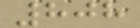808
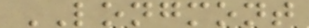LONGMONT
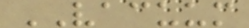VACUUM
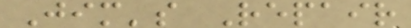Jim's Repair
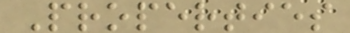Properties
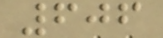606
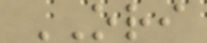ORI
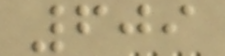609
